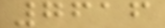7616
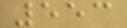553
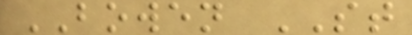BOWEN ST
